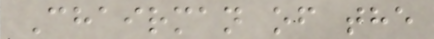Chairman of the
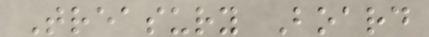Treasury Board
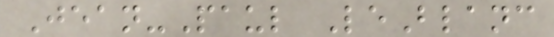Jean-Paul LeBlanc
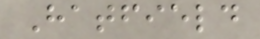Hatfield
